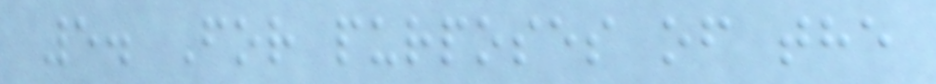5. For purposes of the
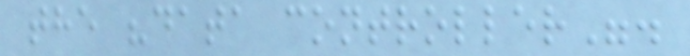the "data controller".
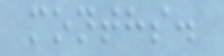months.
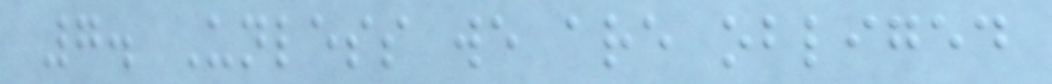7. Unless we are obliged
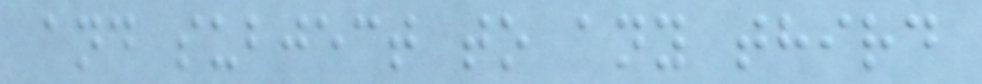and subject to any third
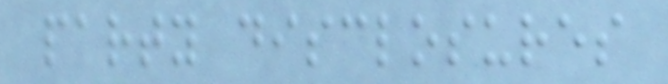party disclosures
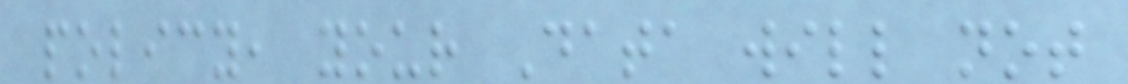policy, your Data will not
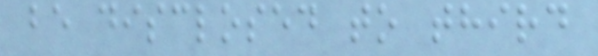be disclosed to third
